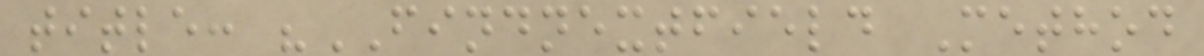title: "FINDNEXTFIELD Method
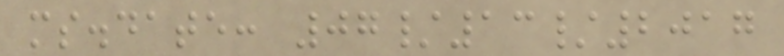ms.date: 07/13/2017
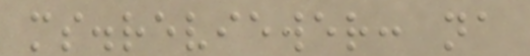ms.reviewer: na
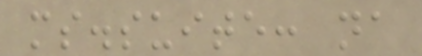ms.suite: na
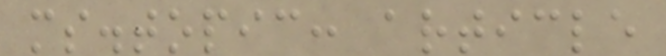ms.topic: article
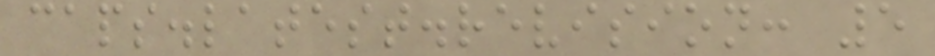caps.latest.revision: 5
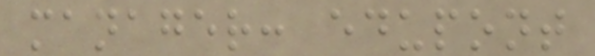manager: edupont
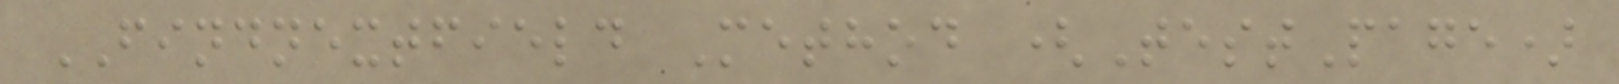FINDNEXTFIELD Method (TestPage)
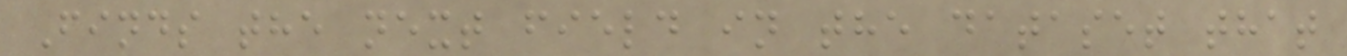Finds the next field in the dataset that
